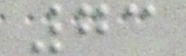73
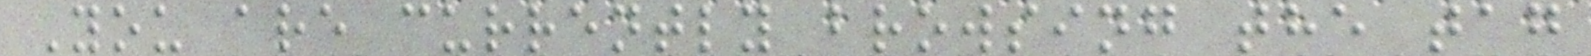You are currently browsing the tag
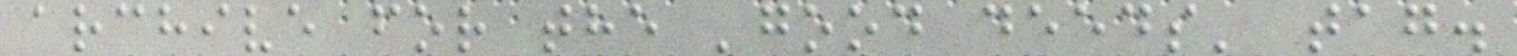archive for the 'good deeds' tag.
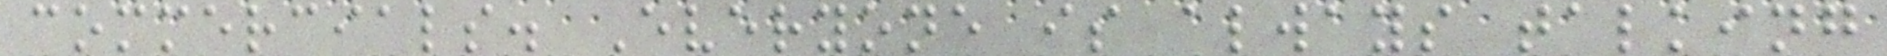commercials. Everyone is always talking
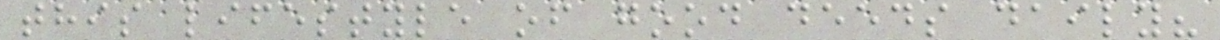this lifestyle of good deeds daily?
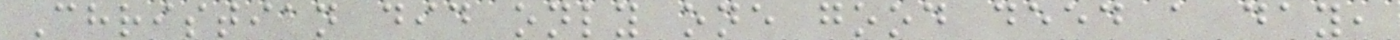Christian did only one good deed a day,
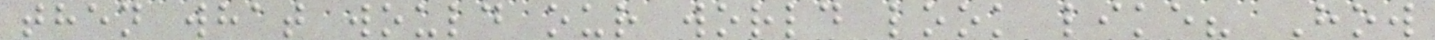then what would our world look like? How
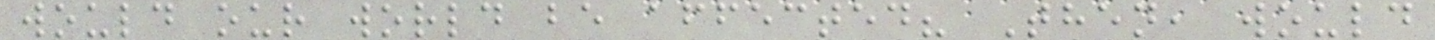would our world be affected? Then, would
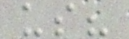us?
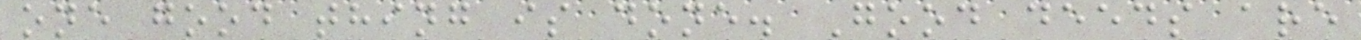one good thing is done. Good deeds are
